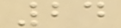24
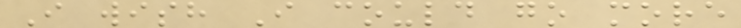I wish I could go more
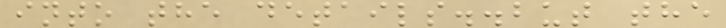into the details..but the
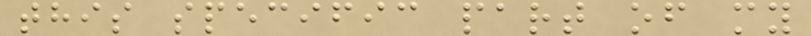this specific part of my
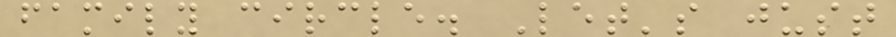family circle. Let's just
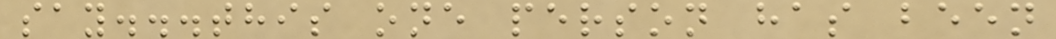say...this one person has been
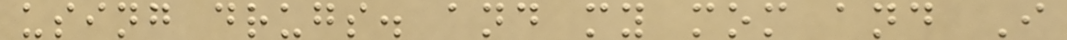using drugs. and my mom and I
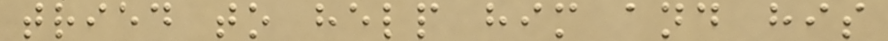tried to help him and his
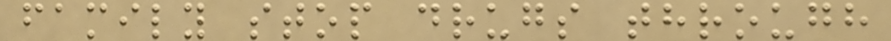family stop drugs through
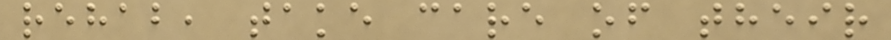rehab, take care of their
